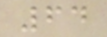64
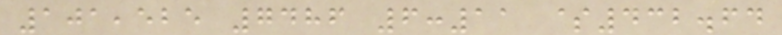101,525 7486 6:11 $432.64
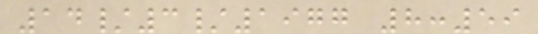14/3/1977 8:59
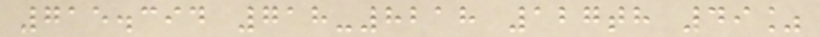715.394 718-8218 127th 49%
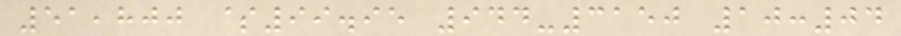51,800 $99.95 944-3150 10:04
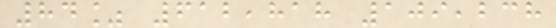84% 612,818 109,238
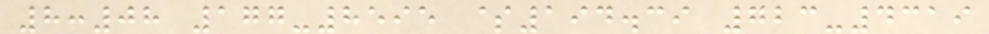8:08 177-8595 $194.39 723-4319
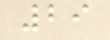29
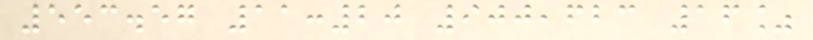553.57 11:20 900,623 16%
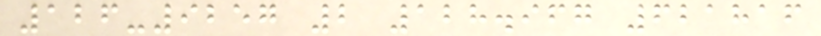126-9257 2 128.967 621816
